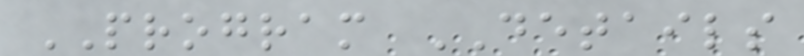PROGRAM DETAILS
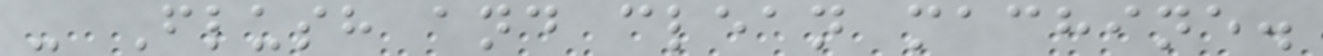- Flush and clean machine.
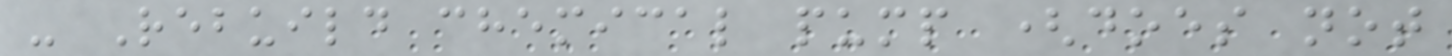- Rebuild chemical pump (does not
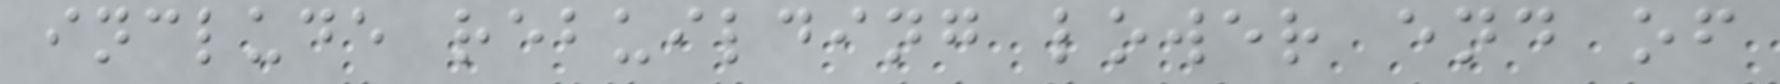include rebuilding lower end of
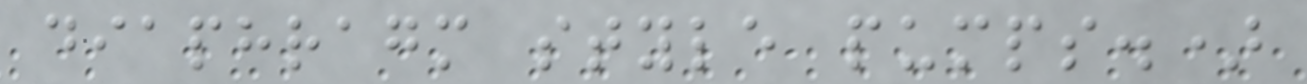diaphragm style pumps.)
